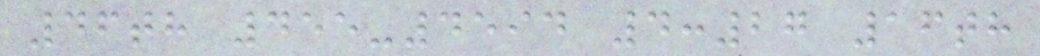46th 455-4594 4:27 16th
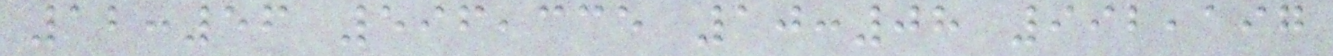12:56 596,335 10:08 992,197
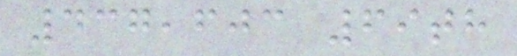437,603 69th
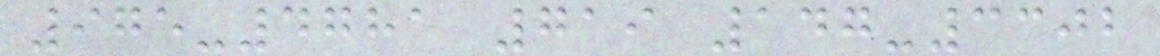975-4781 719 147-3302
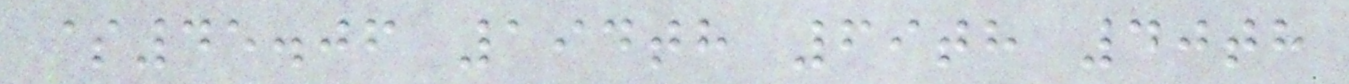$45.06 194th 69th 40th
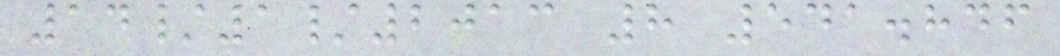14/1/2013 8 541.846
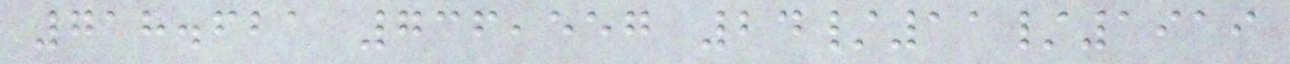718.621 736,557 24/11/1919
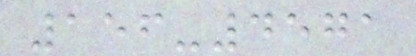156-4571
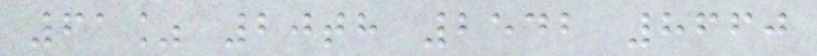61% 20th 2542 8660
